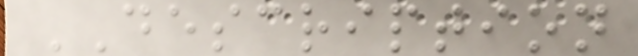DESCRIPTION
